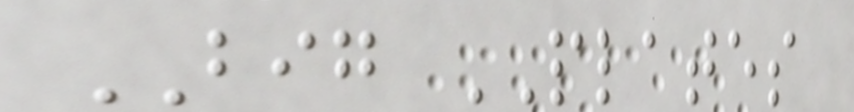BIG PLATES
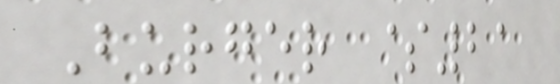Burger $21
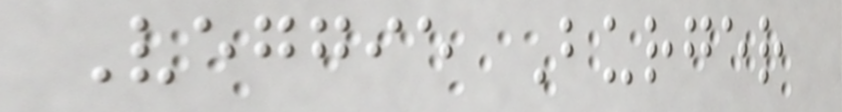Veggie Burger
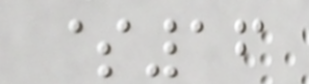$16
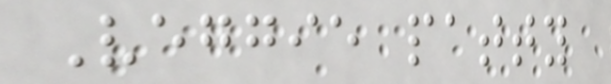Veggie patty
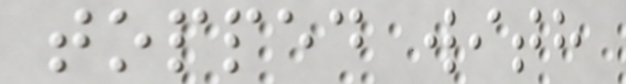topped with
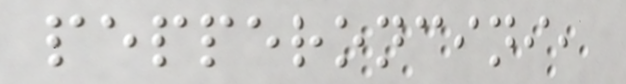pepperoncini,
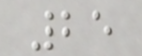25
